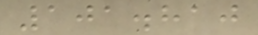101.810
